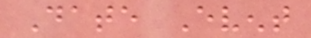Date Event
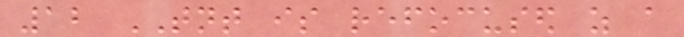12 TNT is refocused as a
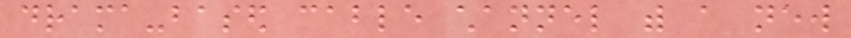drama-based cable channel with a new
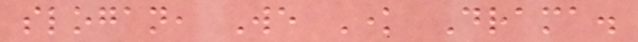slogan, We Know Drama.
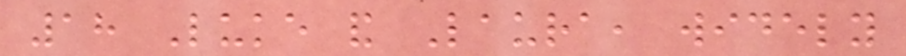18 Luke and Laura, widely
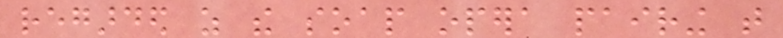regarded as the soap opera pairing that
